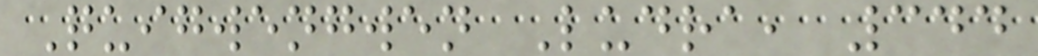Quigwengwen Ludra, 344
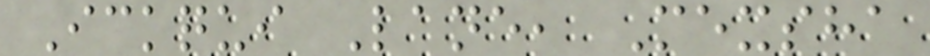Ickqui Lane, Mexsha
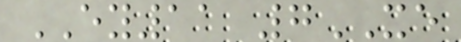EY11 7XE
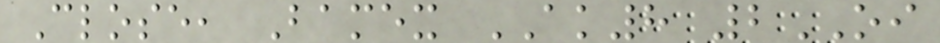Close, Bamex AK8 2OI
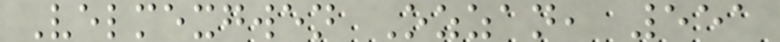Velmexgwen Ozzan, 551
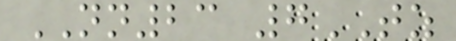NN23 7TZ
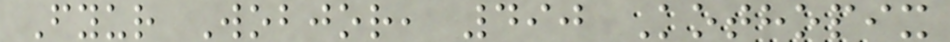Fyur Wobjor, 490 Kothopix
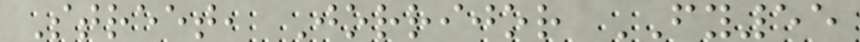Street, Jorrijor FY55
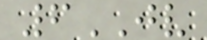6JV
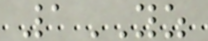1YZ
